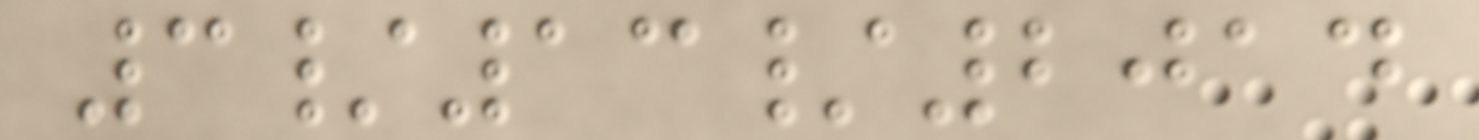3/13/2014
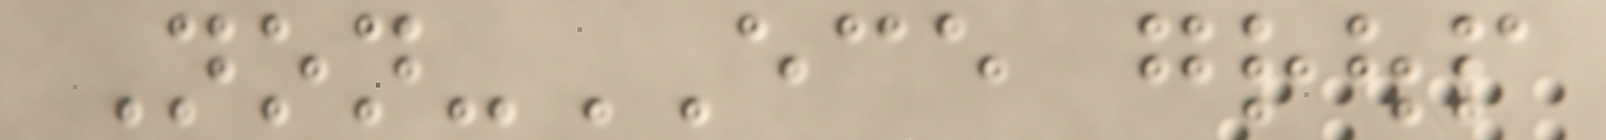Non-ECE group
